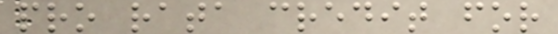pro rata credit for
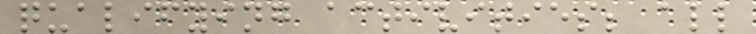qualifying activities; all
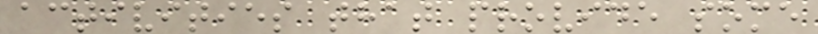activities that provide some
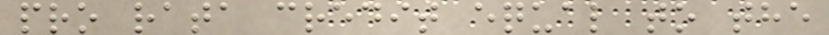pro rata credit equal to the
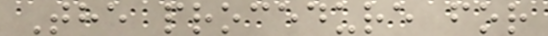The procedure for
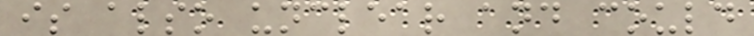is also unclear and could
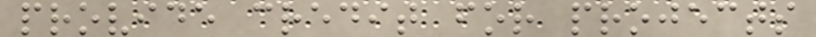provide credit for projects
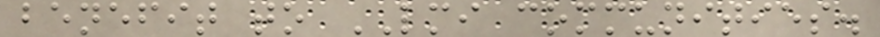benefit to LMI communities.
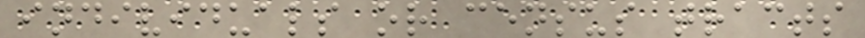individuals or census tracts
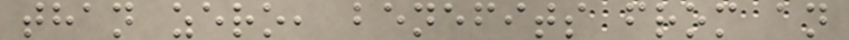than zero, benefits from an
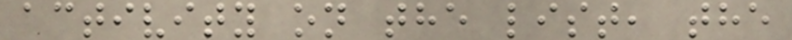activity on the list, the
